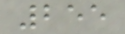255
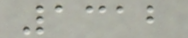1312
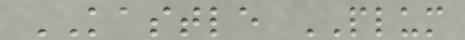KASTLE PLUM
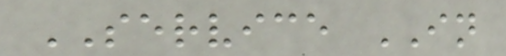SERVICE IN
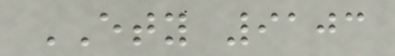ETY 9103
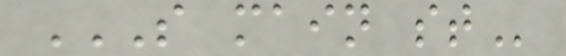S MAIN ST
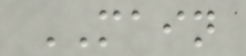MAIN
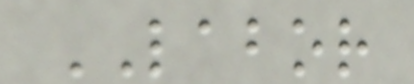LABOR
